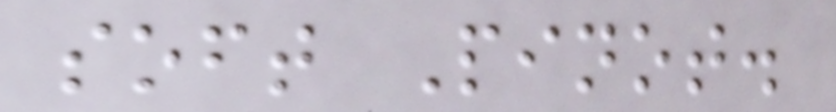soft Pinot.
